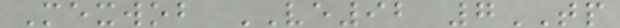Mexwob VE92 7TP
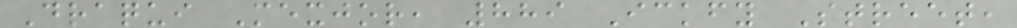Draqui Mexjor, 889 Ickfy Street,
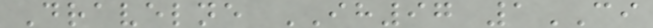Dravelne IH97 1CI
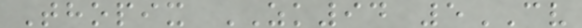Thopix ZK94 5CV
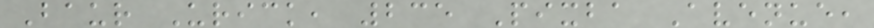Baur Urick, 235 Pixba Avenue,
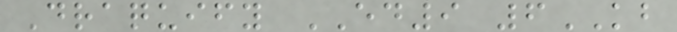Draquify ED9 6KB
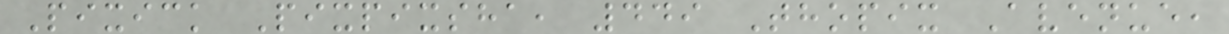Pixick Pixpixsha, 449 Thopix Avenue,
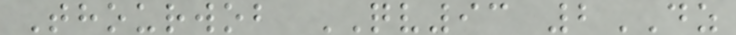Thourwob QV93 2DZ
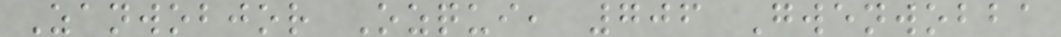Zanwobjor Ozqui, 706 Gwenwobba
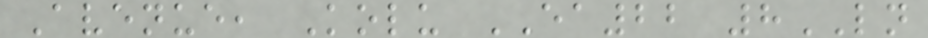Avenue, Kolu EA22 8LN
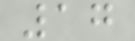17
